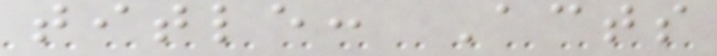title: Acts
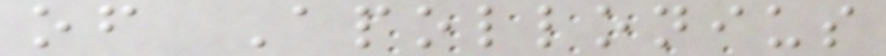of Apollonius
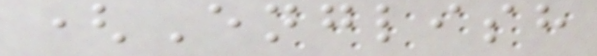(English
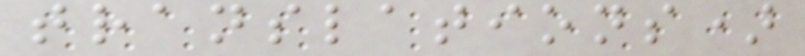translations)
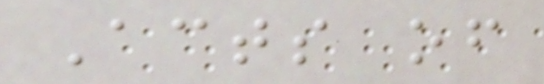Acts of
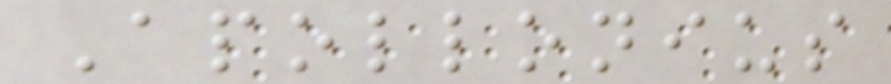Apollonius
